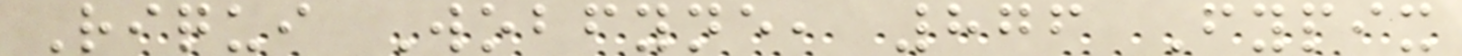Riqui Wobfyne, 876 Fypix
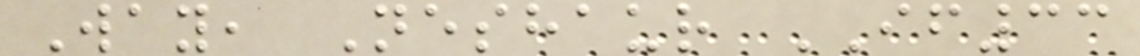Way, Neshaur IF33
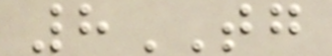8TG
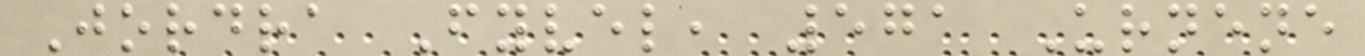Jordra Fyvel, 571 Urnene
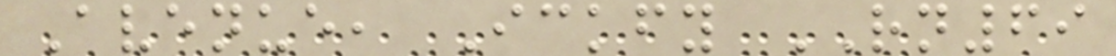Avenue, Ickfy RN69
